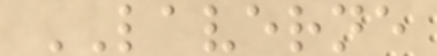LAVERNE
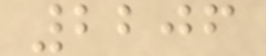2206
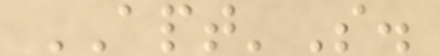APT'S.
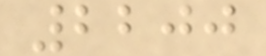2200
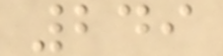249
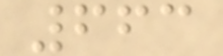663
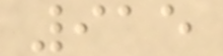915
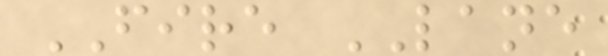FIRE LANE
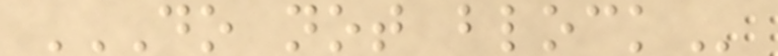DO NOT BLOCK
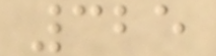325
